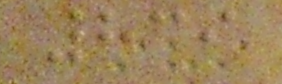839
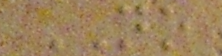NO
